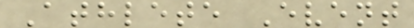Athlete Event
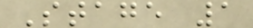Stage 1
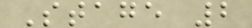Stage 2
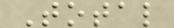Total
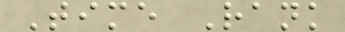Time Rank
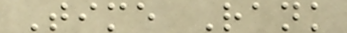Time Rank
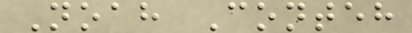Noah Conteh
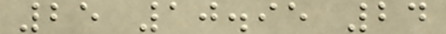25 10.95 24
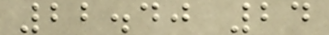22.40 24
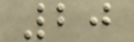20
